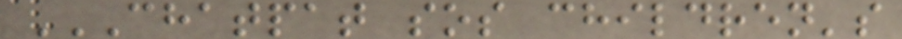CHATPAT SOS CHILDREN'S
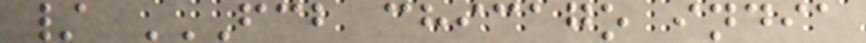/ FCB CHICAGO INDIA
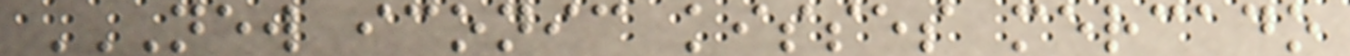NEW ICONIC KISSES MERCADO
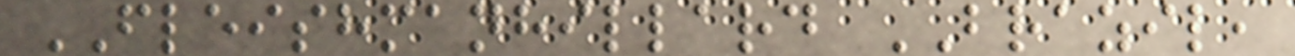FLEISHMANHILLARD BRAZIL,
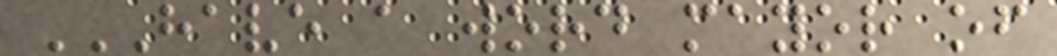HAVE A WORD MAYOR OF
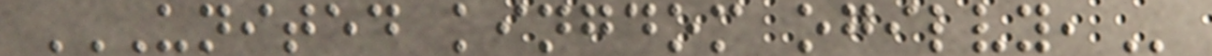UNITED KINGDOM OGILVY,
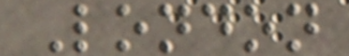London
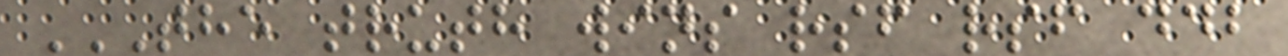THE TRUTH WINS RSF RSF DDB
